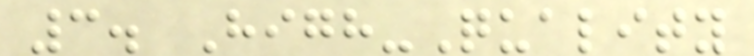3. High-Quality
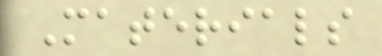Materials
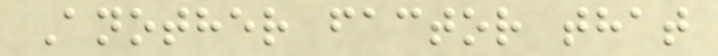Another factor that
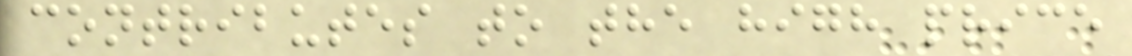contributes to the high price
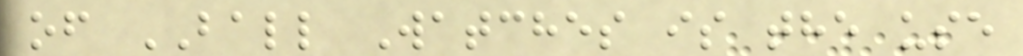of BALL Watches is the use
